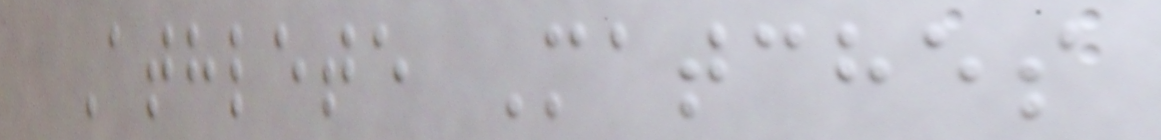Athlete Matches
